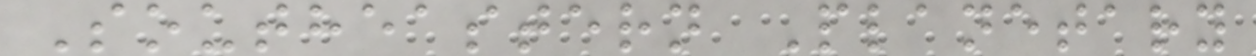Southeastern Planetary
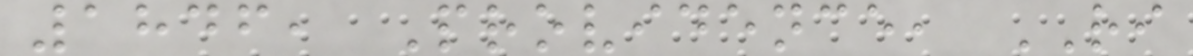1846, Providence, RI
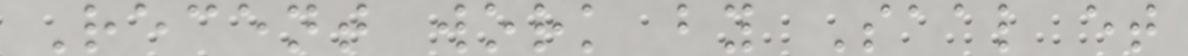Recent work by Saal et
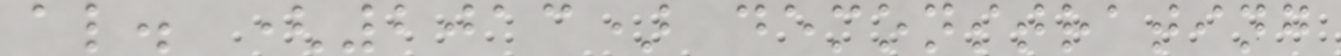al. (2013) demonstrating
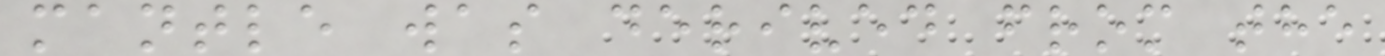mantle was derived from the
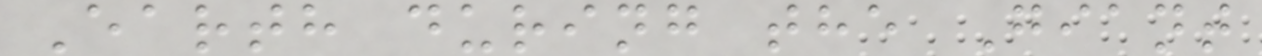Earth during the Giant
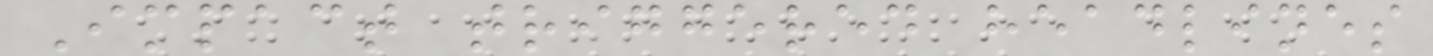Impact triggered headlines
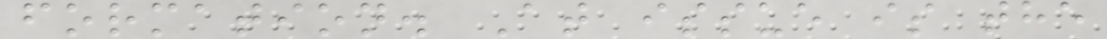formation. At issue is the
